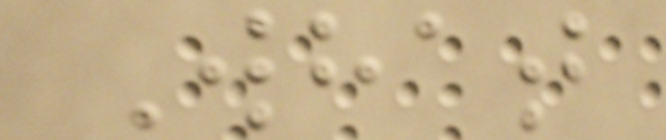What
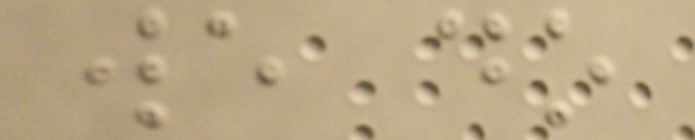we do
